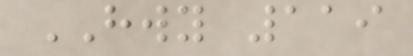HWY 119
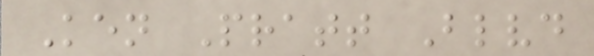Ken Pratt Blvd
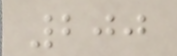200
